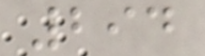294
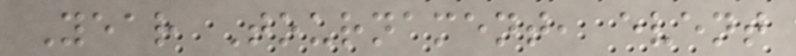Year Tournament, event
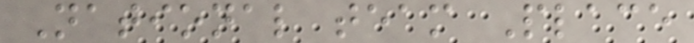National team Place
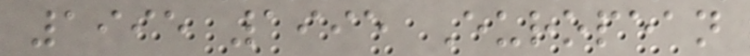1995 1995 European
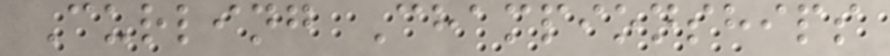Curling Championships
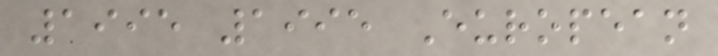1995 1995 European
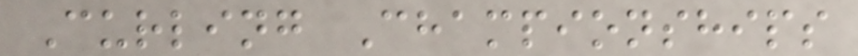Curling Championships
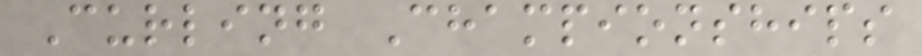Curling Championships
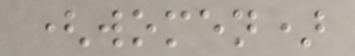(women)
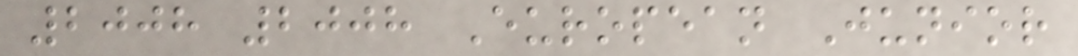2008 2008 European Junior
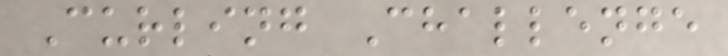Curling Challenge
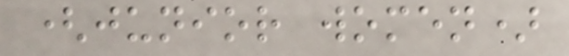(junior women)
